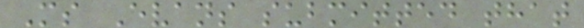Ms Evans submitted that
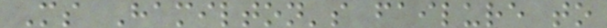Ms Hamilton's failure to
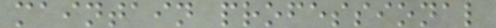maintain professional
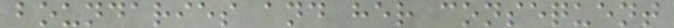boundaries and her consequent
